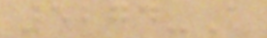5274-A
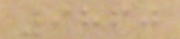9860
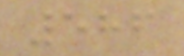586
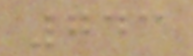743
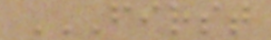FIRST
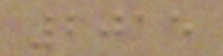2015
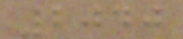2040
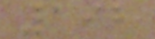192
